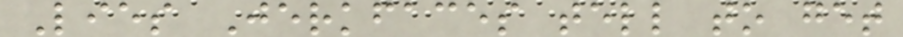Lies Jerkfaces tell to get
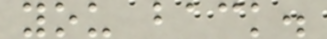you back.
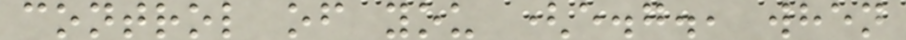control of you (e.g., when
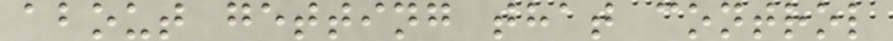about getting that control
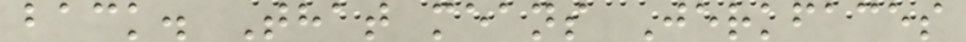back. That means Jerkfaces
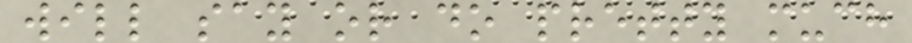will say or do pretty much
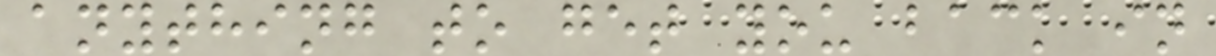anything to get you back in
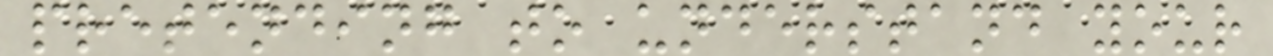pretending to understand your
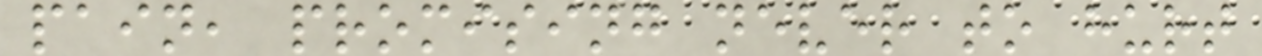pain, promising never to hurt
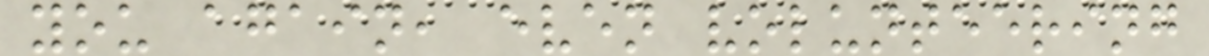you again, even volunteering
